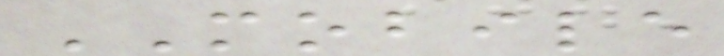MOBILE
